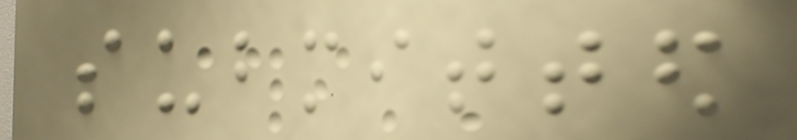submitted
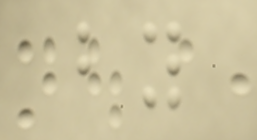by
